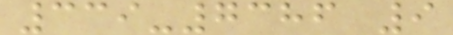339-7386 9
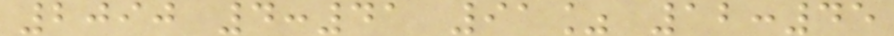2090 4:41 91% 12:45
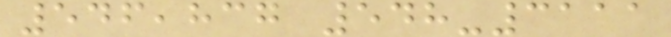546,837 548-3111
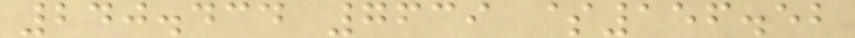240.434 7639 $156.52
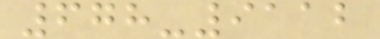678-9112
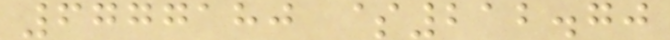6777180 $212.70
